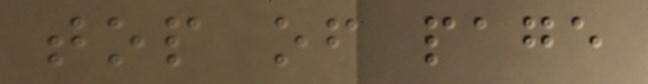top of page
